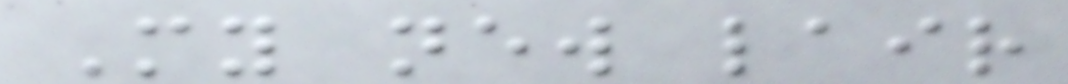My new lair
